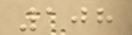108
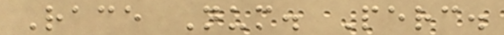Race Num. Perc.
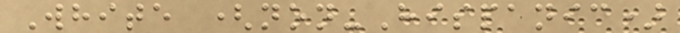White (non-Hispanic)
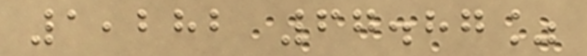1,282 67.87%
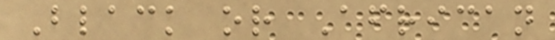Black or African
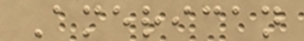American
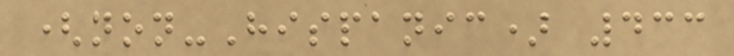(non-Hispanic) 433
